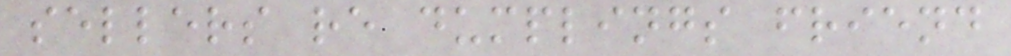sellers re dumplings friend
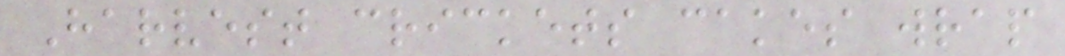Harvest crickets cakes wrap
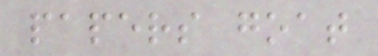papers goat
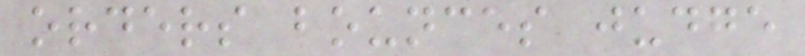orders bounces judge
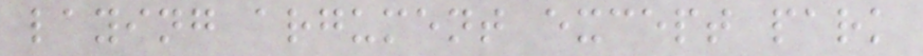laying argument except park
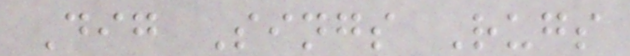Dig Sings Rugs
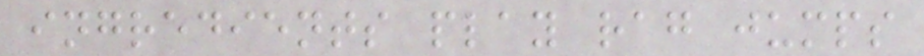ingredients play rag jumps
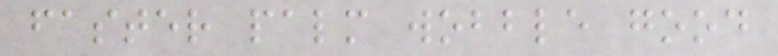faster palm wobble good
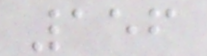156
